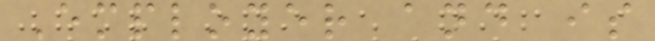Employer and is
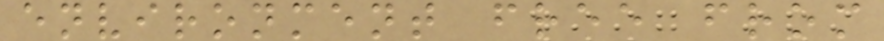environment free from
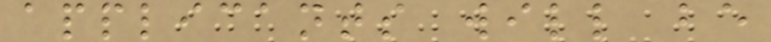applicants will be
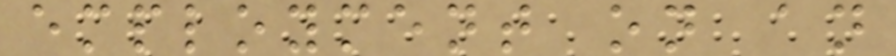employment on an
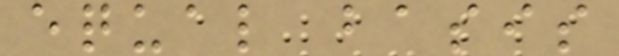equal basis
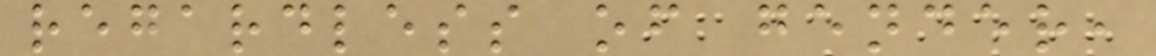regardless of gender,
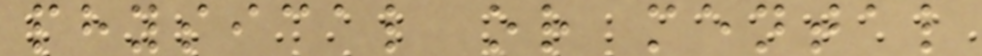physical or mental
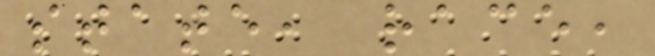state, race,
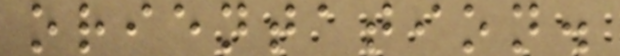orientation.
